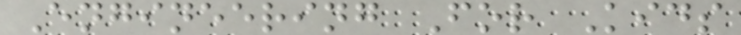Engineering For Kids
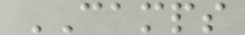CAMPS
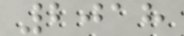2018
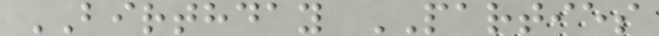BIRTHDAY PARTIES
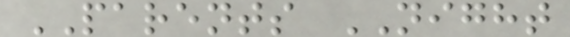PARENTS NIGHT
